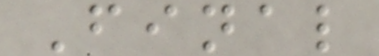Final
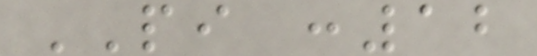PI :12
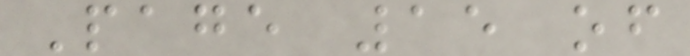Page 15 of
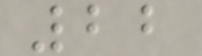22
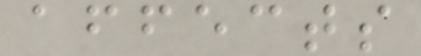affects
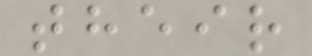their
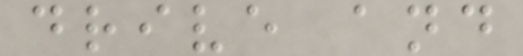drive and
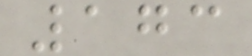173
